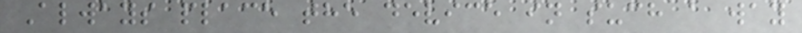Always place the device in such a way
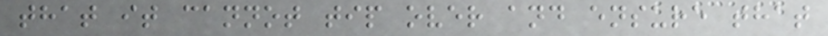that it cannot tip over and ensure that
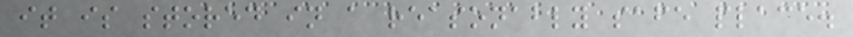it is stored in a reasonably safe place.
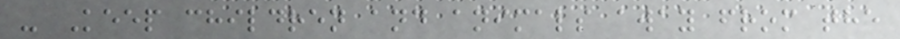- Keep children and animals away from the
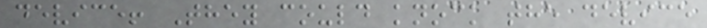device! They could knock the device
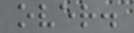over.
